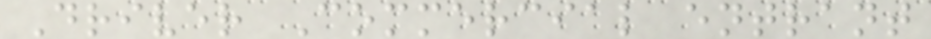Driver Commercial entrant
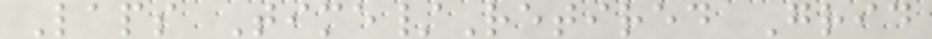Laps Time/Retired Grid
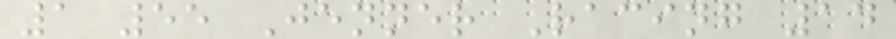1 55 Jenner Racing 14
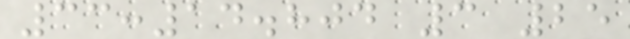33:14.804 3 25
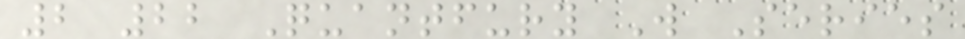2 22 Quantfury W Series
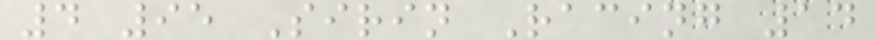4 95 Sirin Racing 14
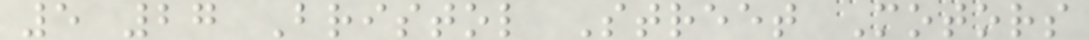5 27 Bristol Street Motors
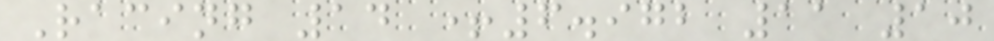Racing 14 +6.972 11 10
